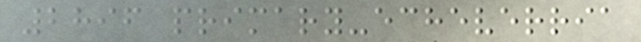2896 primary-echeverria
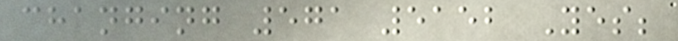changing 571 5152 Yes;
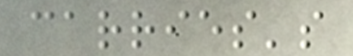carries's
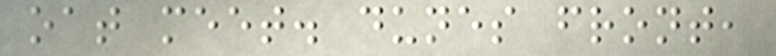oat meet. dunes front,
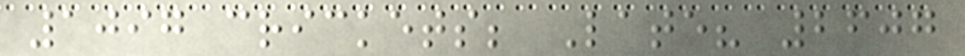1097 crickets; Late? 2607
